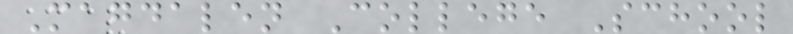Magdalen College School
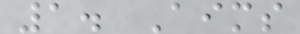1. Aims
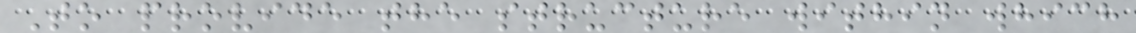To provide the structure within which
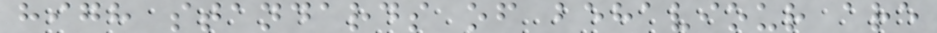high standards of behaviour are
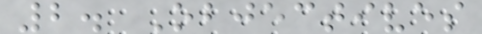2. Objectives
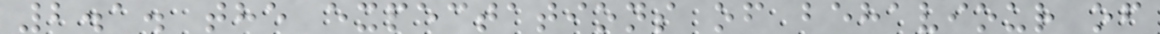2.1. the expectations of behaviour of
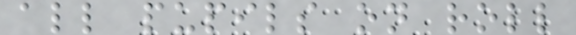all pupils on roll
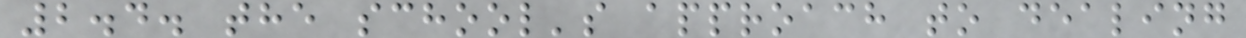2.4. the school's approach to dealing
